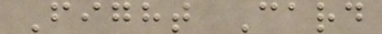Fight Card
